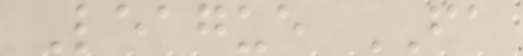League FA
